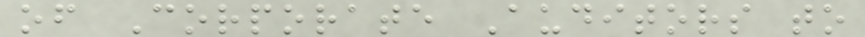of Corporate Auditors to
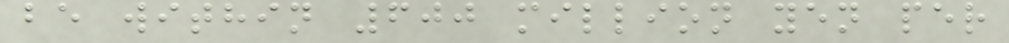be within 600 million yen per
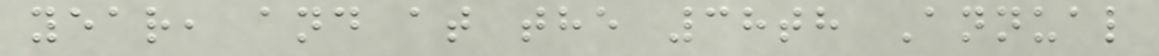year, and at the 38th Annual
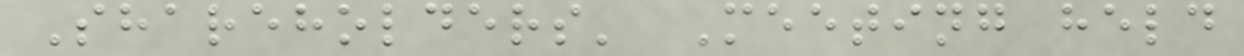Shareholders' Meeting held
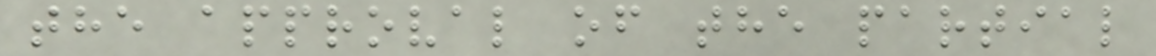the approval of the partial
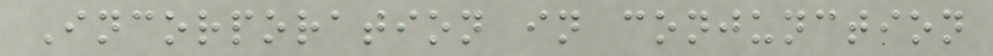Incorporation in conjunction
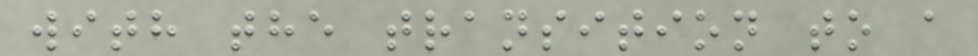with the transition to a
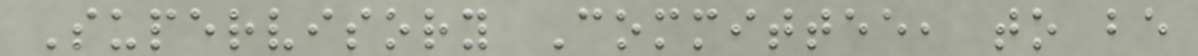Supervisory Committee, to be
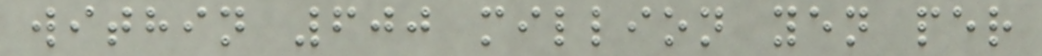within 600 million yen per
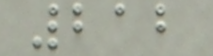212
